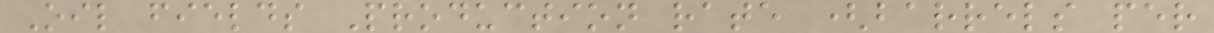Oil fields Production rate (barrels per
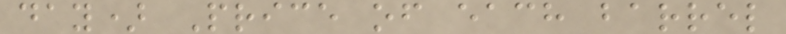day) Price of each barrel
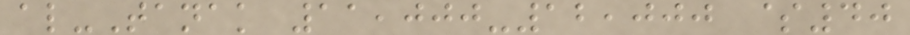al-Tanak 11,000-12,000 $40
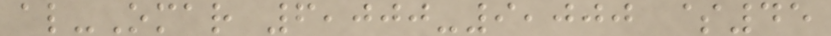al-Omar 6,000-9,000 $45
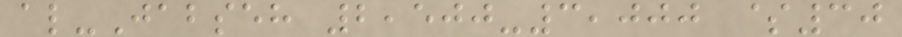al-Jabseh 2,500-3,000 $30
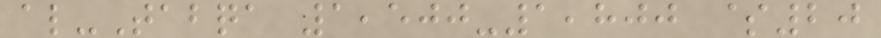al-Tabqa 1,500-1,800 $20
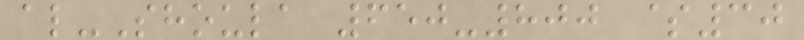al-Shoula 650-800 $30
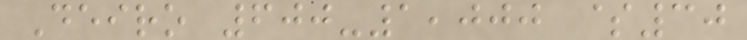Deiro 600-1,000 $30
